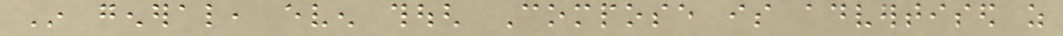In general, even though Compose is advertised as
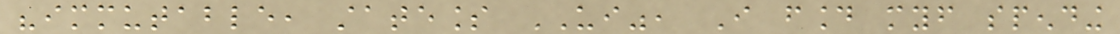"immutable, stateless UI", I found myself spending
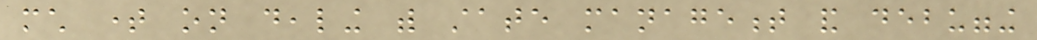much time on dealing with state management and debugging
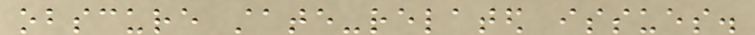obscure state-related issues.
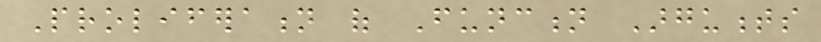Proliferation of Function Arguments
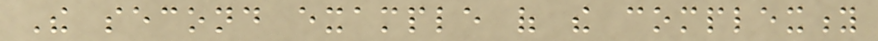The second example of the complexity
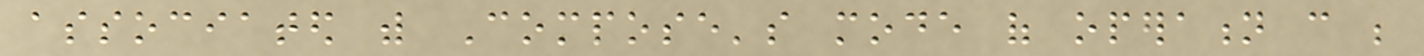associated with Compose's mode of operation can be
